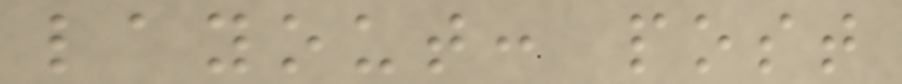layout: post
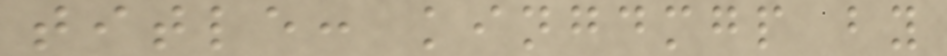title: kingdmgp by
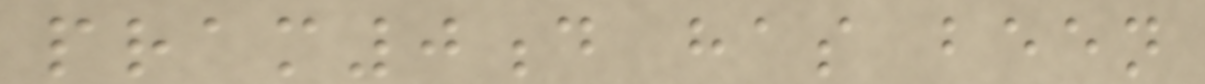pram0d has been
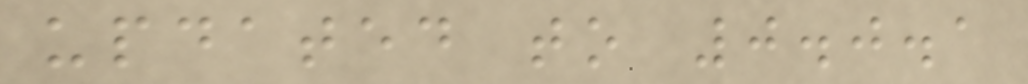updated to 0.0.1
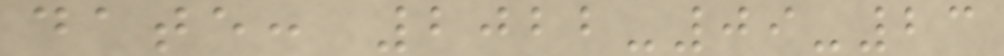date: 2022-09-23
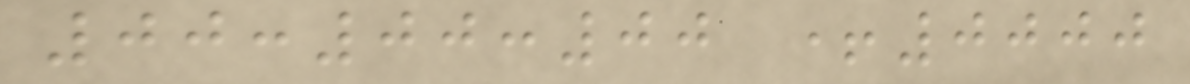00:00:00 +0000
